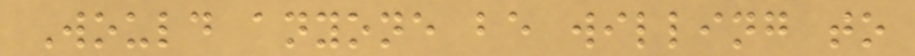Would anyone be willing to
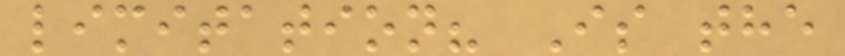limitation? Is the
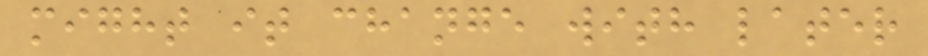might it change with later
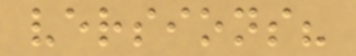versions?
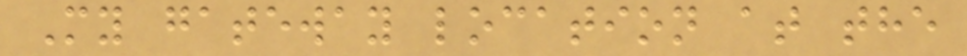My gateway location at the
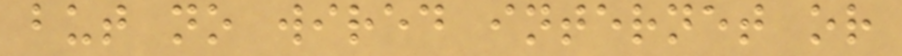but no wired internet or
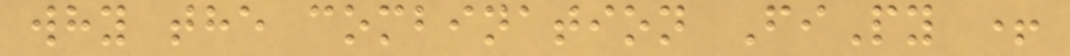why the combination FiPy +
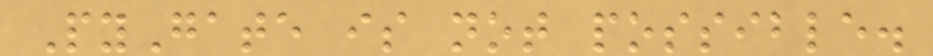PyGate is not possible.
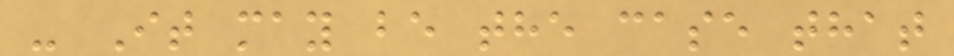- It may be the case that
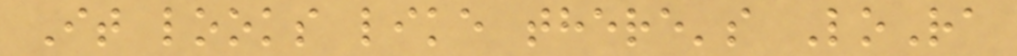It looks like there's LoRa
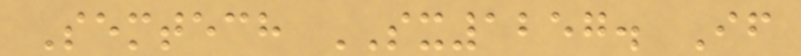Semtech SX1257. If
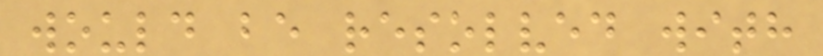would be resolved with
